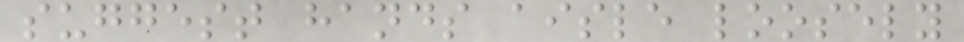suggest hands aisle loosely
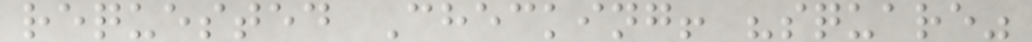requested Checking! "square"
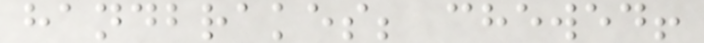handbrakes; chewed!
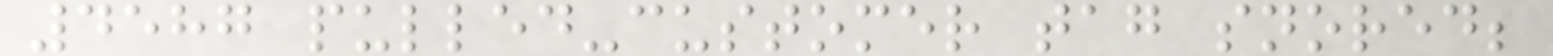4587 pulled-customer tag snored;
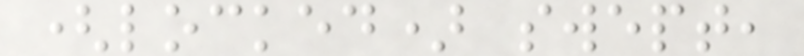(locked) swept,
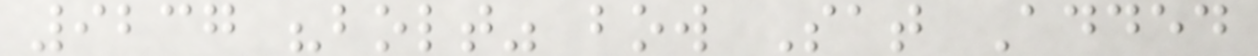9237 "bolt" bow Sat Added
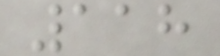118
